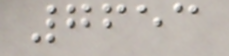7653
